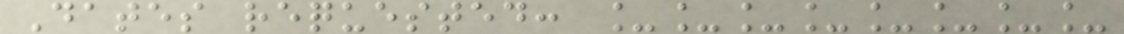Dates requested: ________
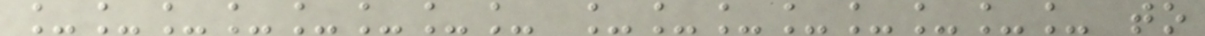________ ________ to
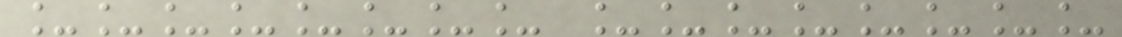________ ________
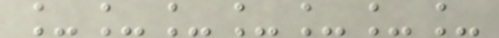_______
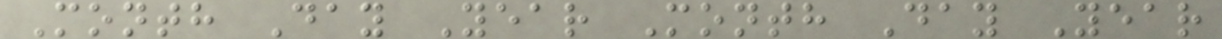Month Day Year Month Day Year
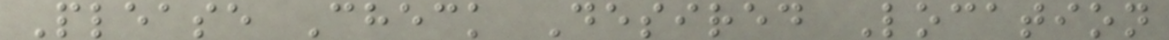Please Check Desired Location
